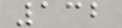132
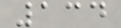134
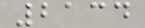2134
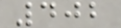402
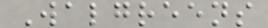Walgreens
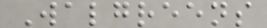Walgreens
